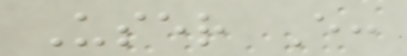User E:
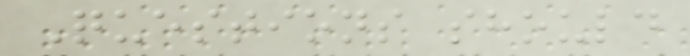Questions should
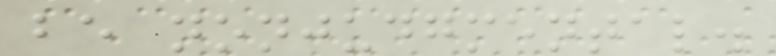be nonjudgmental.
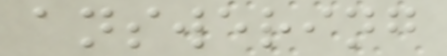answering
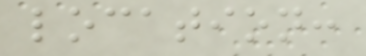location:
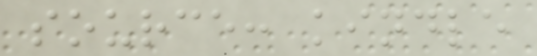source: kindle
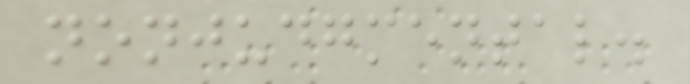nonjudgmental.
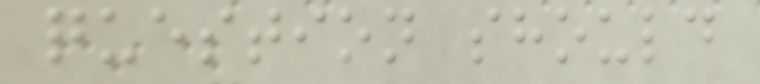question should
